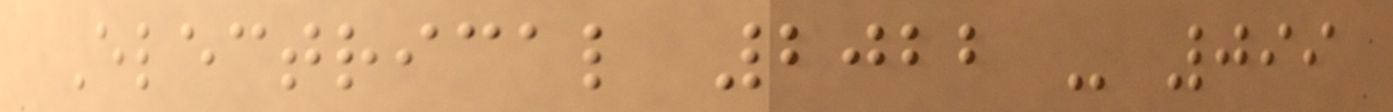Electrical 2022 - 099
